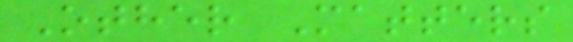Other Matters
